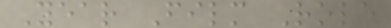Year Film Role
